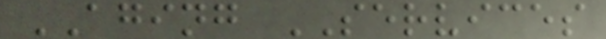AGING SERVICES
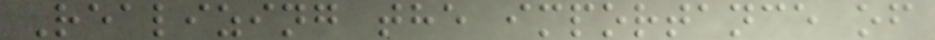Realizing the importance of
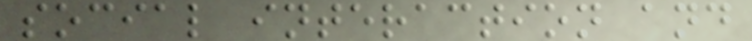social interaction and
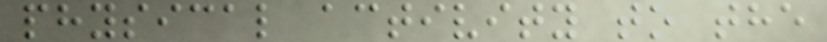physical activity to the
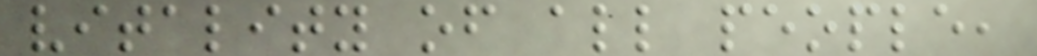vitality of all people,
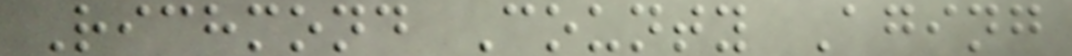Richmond County Aging
